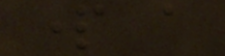part a
